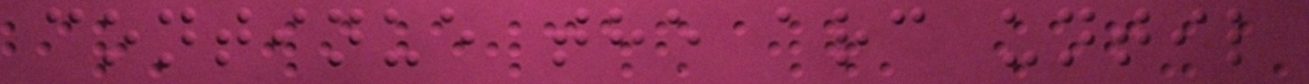continue the arc until
